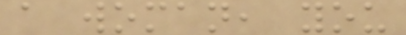a woman, you
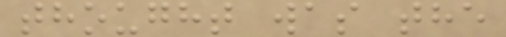thought was the
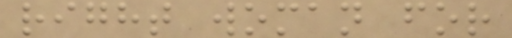right woman for
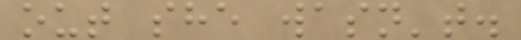out she wasn't.
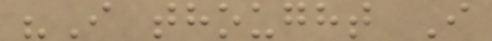"I thought I
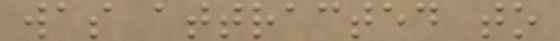was attracted to
